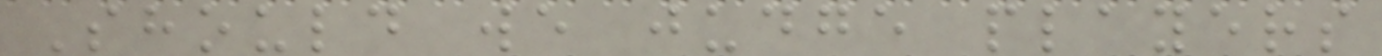Should we judge players
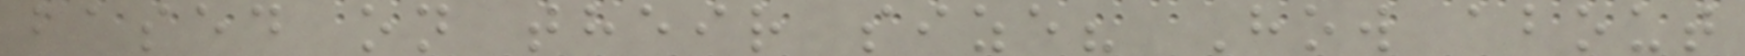based on their size? How about
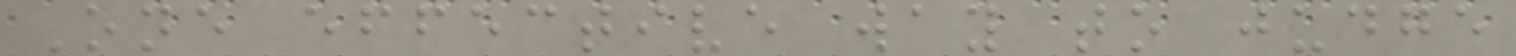One effective way to judge
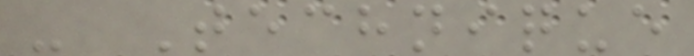- Technique
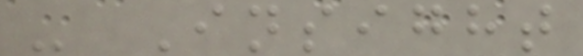- Insight
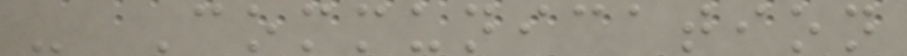- Communication
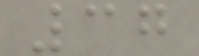37
